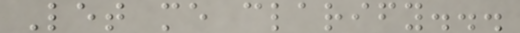Let me clarify...
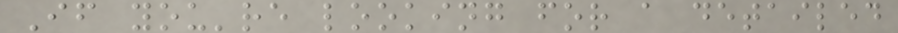If you're looking for a detailed
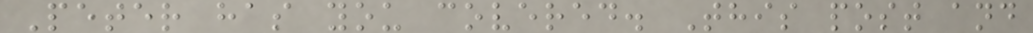Peter has you covered. This post and
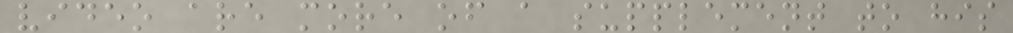video are more of a supplement to his
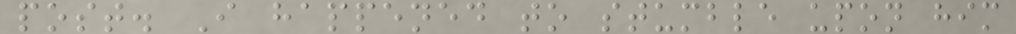post. I happened to stumble upon him
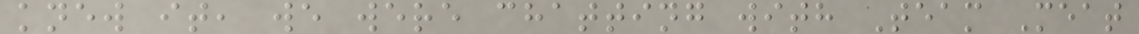knew it, we were chatting with Team Meat
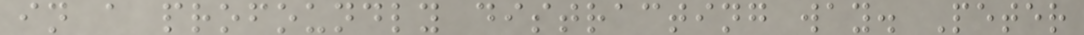in a profoundly distracting way. Peter
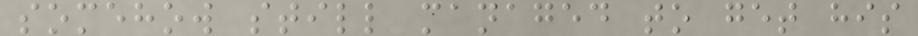somehow still managed to get his
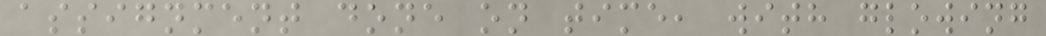assignment done on time, with glowing
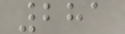281
